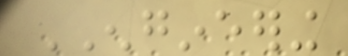ENGINEERING
